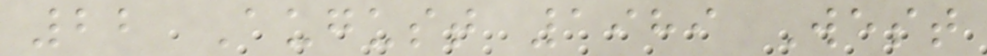22 August 1989 West
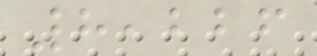8,226
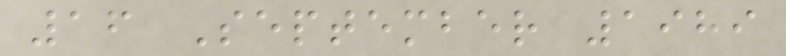16 September 1989
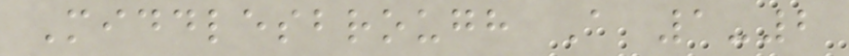Middlesbrough A 1-2
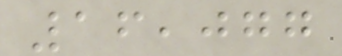16,077
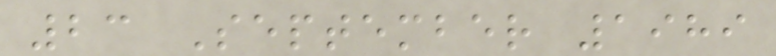23 September 1989
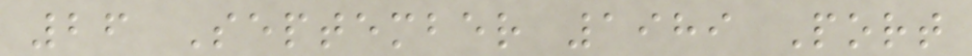26 September 1989 Port
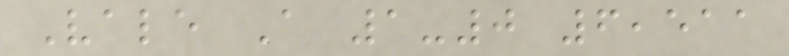Vale A 1-0 6,511
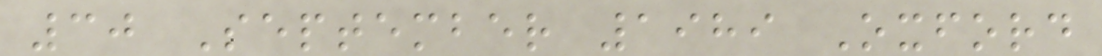30 September 1989 Oxford
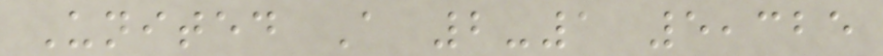United A 2-1 5,325
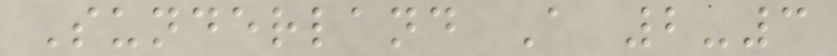Sunderland A 2-3
